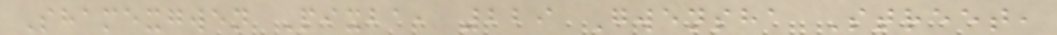Shamexgwen Pixba, 229 Gwensha Street,
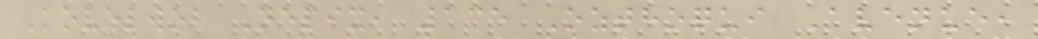Kovelwob Nepix, 135 Ozthoqui Avenue,
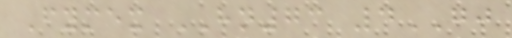Fymex HN73 4GJ
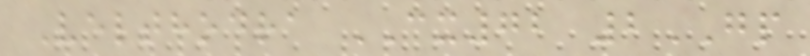Velthodra CX72 2GP
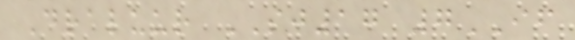Draluur SJ17 7IF
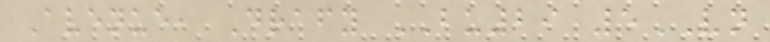Avenue, Drafy BU29 5VN
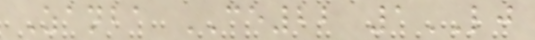Zanba CE22 1LJ
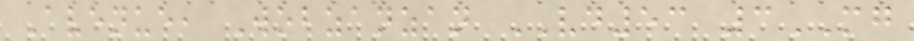Avenue, Wobzanzan VD53 3MG
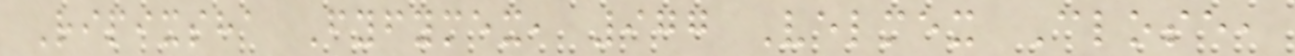Ripixsha Fyfymex, 977 Velmex Close,
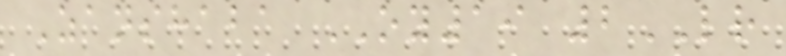Zanshaba OY19 2LR
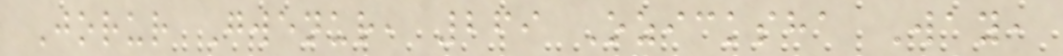Jorur Gwenur, 269 Ozicksha Way,
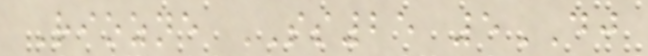Riozne SS25 5DJ
